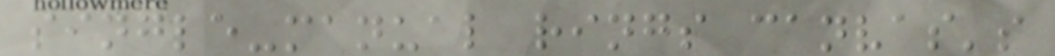single-manual rings canvas's
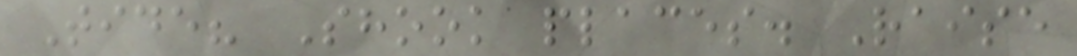Tide? Shook places. Raise
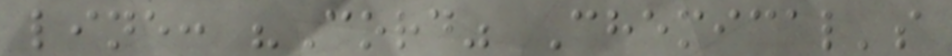line: "Cord" Chemical's
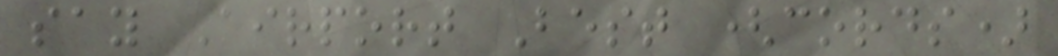say Airport Best (cords)
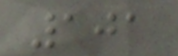101
